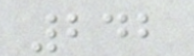242
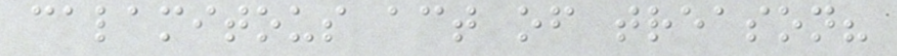calamitous act of treason?
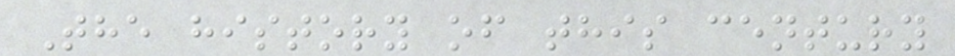The history of this century
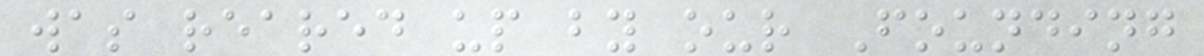was reared up by our Founding
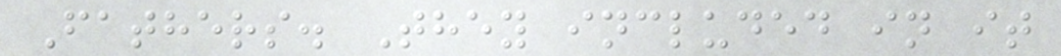Fathers. They included in it
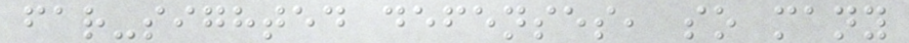far-sighted defenses, so many
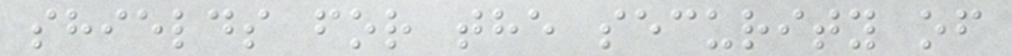shields for the security of
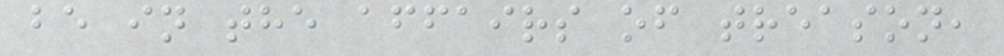be in the affairs of treason,
